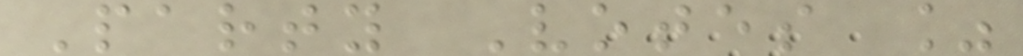Party Votes %
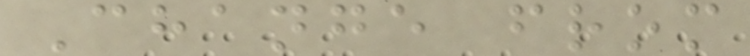Change from
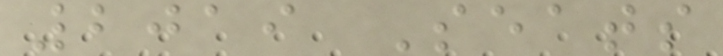2019 Seats
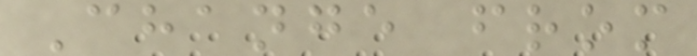Change from
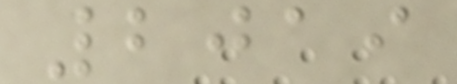2019
